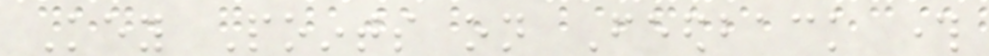Key Points on Feedback through
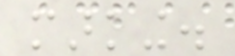marking.
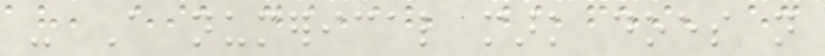- A numerical mark does not
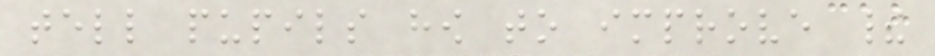tell pupils how to improve their
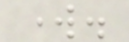work.
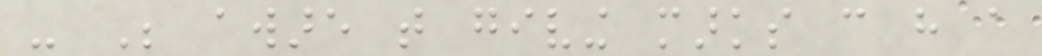- Be aware that giving marks can have a
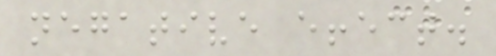negative effect.
